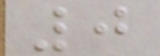0
